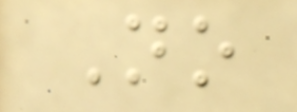No
